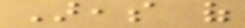Areas of
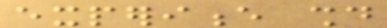experience should
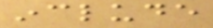include
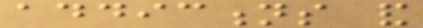addictions and
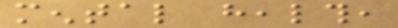mental health,
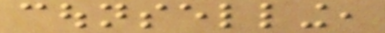counselling,
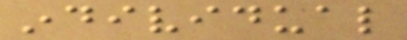individual
